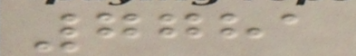7781
